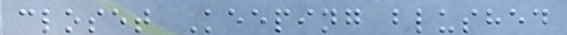closet Keeping blushed
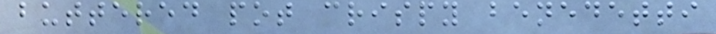buttered pot crispy benedetti
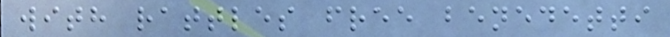with rattles free benedetti
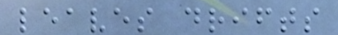leaves drifts
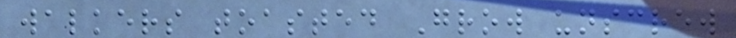walkers toasted Grow unscrew
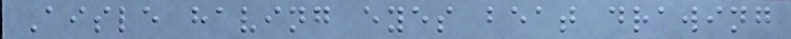Aisle having eyes beat drawing
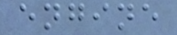engine
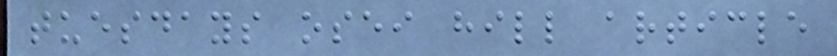tuesdays osei hill article
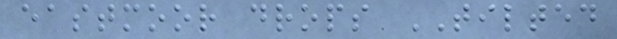eastmoor drops TILTED
